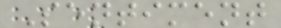Sentiment
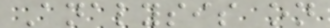Analysis on
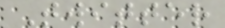Twitter
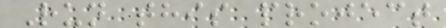Run this project
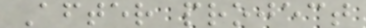After project
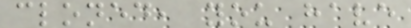cloned, you have
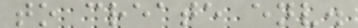to create env.
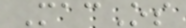MacOs
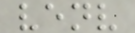venv
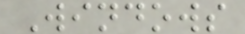Windows
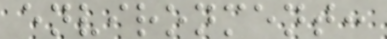environment:
